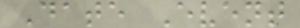Date Event
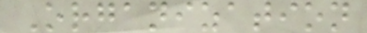Organization
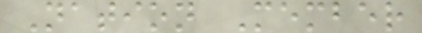Nation Member
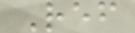Ref
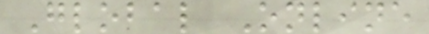Global Online
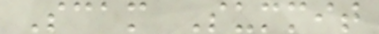Scam Summit
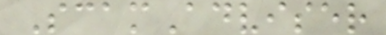ScamAdviser
